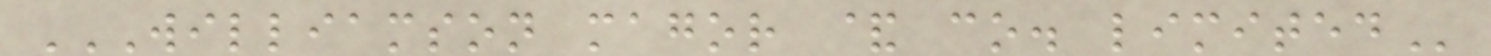WILLIAMSON MAGOR & CO. LIMITED
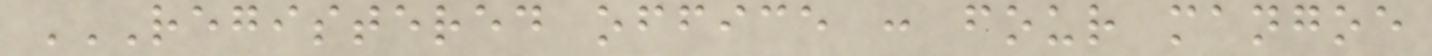REGISTERED OFFICE : FOUR MANGOE
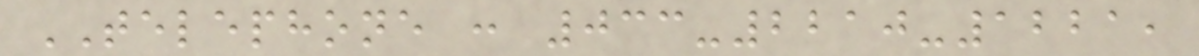TELEPHONE : 033-2210-1221,
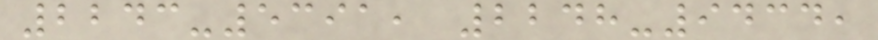2243-5391, 2248-9434,
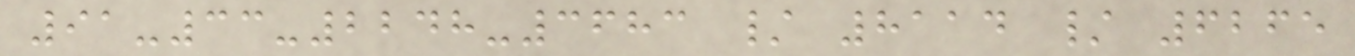91-33-2248-3683 / 8114 / 6265
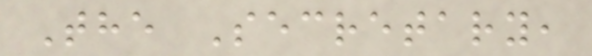The Secretary,
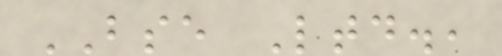BSE Ltd.,
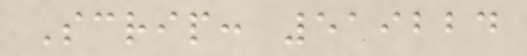Scrip: 519224
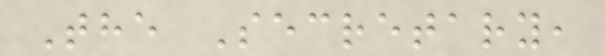The Secretary,
